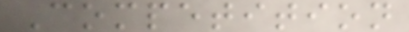Competition
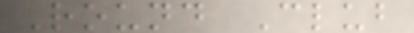Round Club
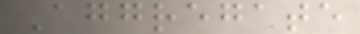Aggregate
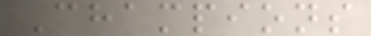Champions
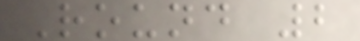Round 2
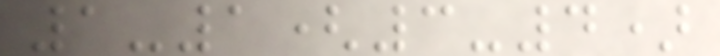1-1(3-4)
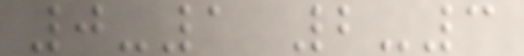0-1 2-3
